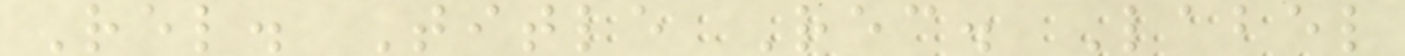Rel. Title Rec. Label
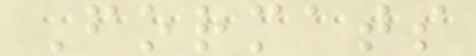Formats
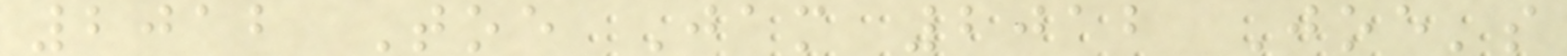2012 Toe Jam 2012 Joe's
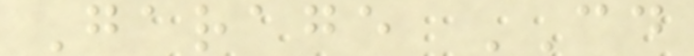Garage CD
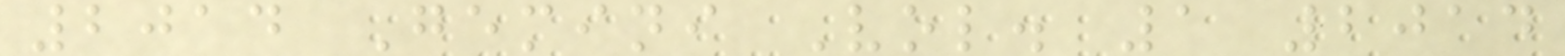2014 Gemini Vol. 1 2014
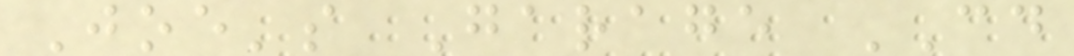Joe's Garage CD
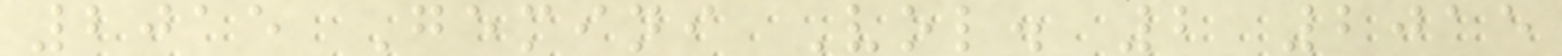2015 Gemini Vol. 2 2015
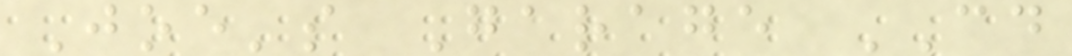Joe's Garage CD
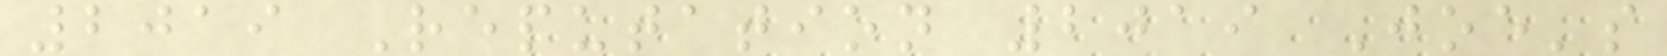2019 Reputation 2019 Joe's
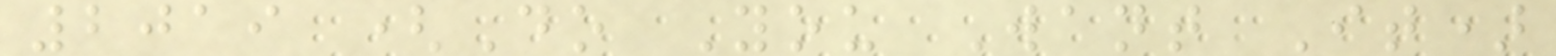2019 (Do You Want It)
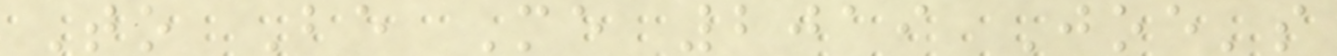To Be Me 2019 Joe's
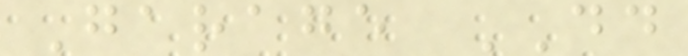Garage DD
